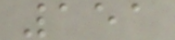151
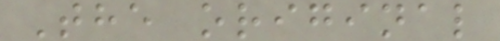The original
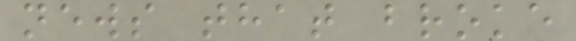news that broke
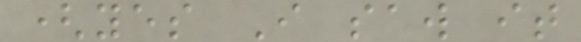(yes I saw it
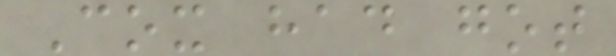Cox had got
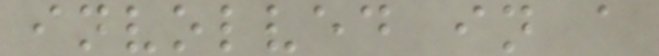involved in a
